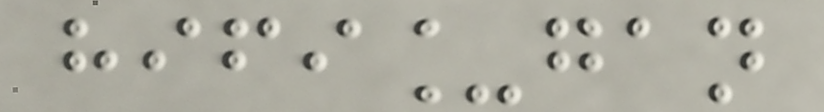hifi_gan
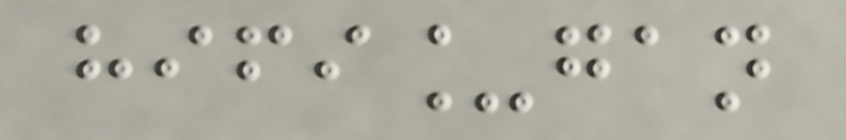hifi_gan
